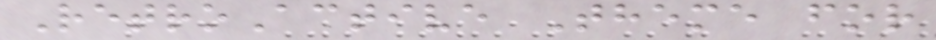RetroActive Theme for
